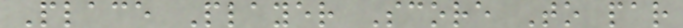Place Player Score To par
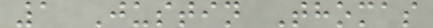1 Justin Thomas
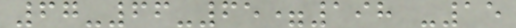67-66-65=198 -15
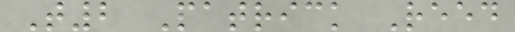T2 Patrick Reed
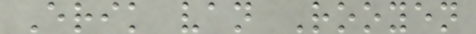Erik van Rooyen
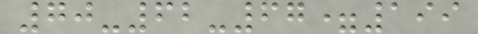70-62-67=199
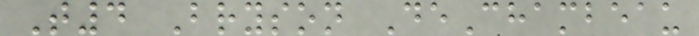T4 Bryson DeChambeau
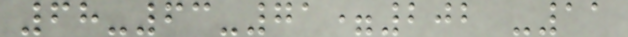68-63-71=202 -11
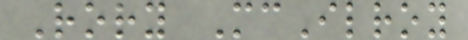Rory McIlroy
